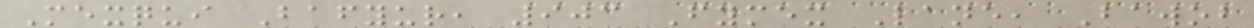Mexqui Bafyur, 903 Fymex Lane, Bawob
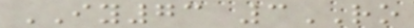IY73 3RO
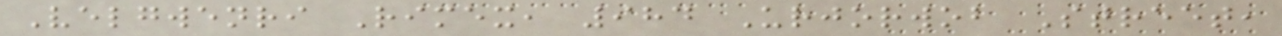Velgwenri Rimex, 984 Urjorwob Street,
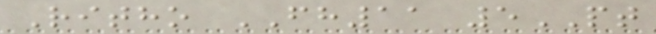Ritho FH11 5PT
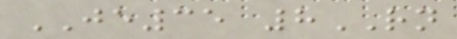JE35 8RN
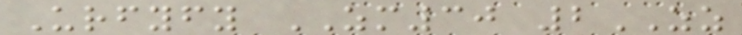Urfyfy ZM30 2ZZ
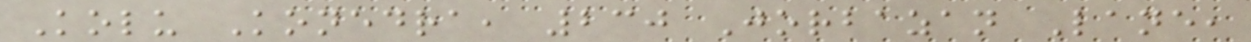Kolu Konedra, 230 Jorbazan Lane,
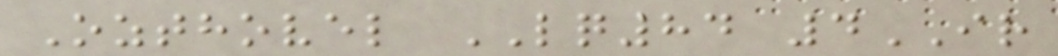Ozthovel LQ84 4IR
